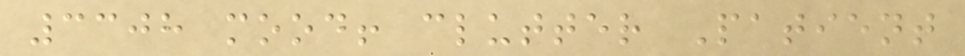3308 mood! clutter Patient
